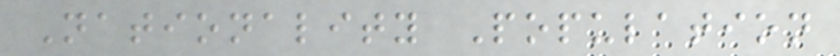Nationality Population
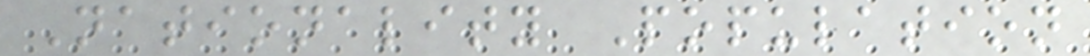Nationality Population
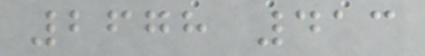2678 413
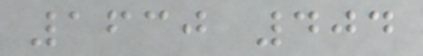1630 404
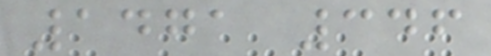1471 346
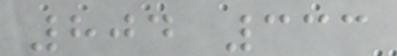804 333
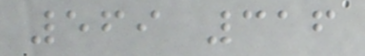569 316
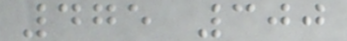475 300
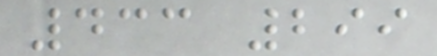433 299
